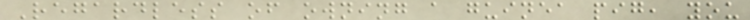Regardless of owning a guinea pig, you
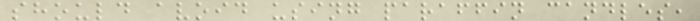should avoid using paraffin candles,
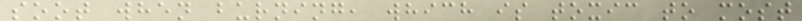soot when burning, which is toxic to most
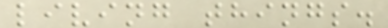living things.
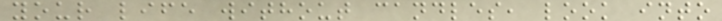your life without candles, look into
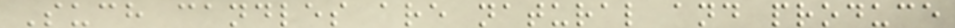Such candles are natural and produce
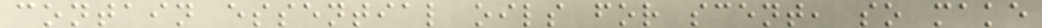contain essential oils for scent, so make
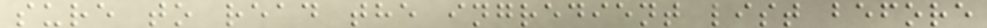sure to read the ingredient list before
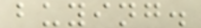buying.
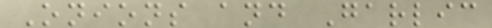Onions and Garlic
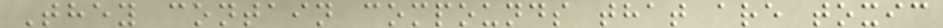They contain compounds that are toxic
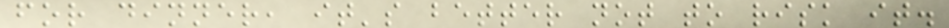for dinner, it's better not to risk it.
